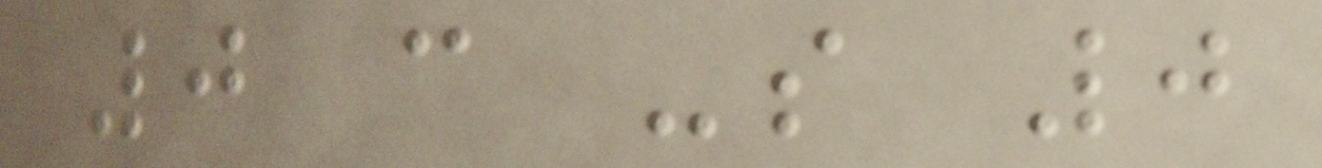0 c -s 0
